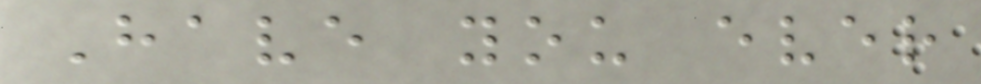Have you ever
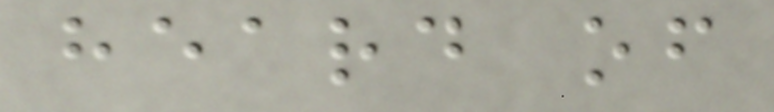heard of
